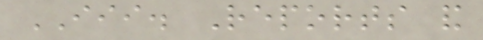III. Reports and
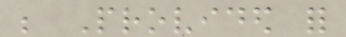be Provided for
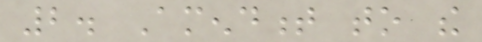2. Amendment to the
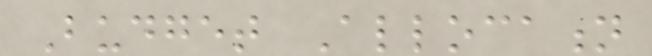Budget Allocation
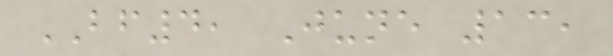BF4, June 13,
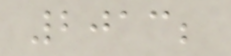2013;
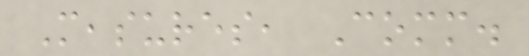Measures, Comm.
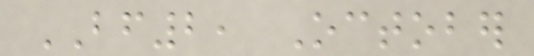BF2, October
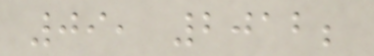09, 2012;
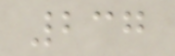237
